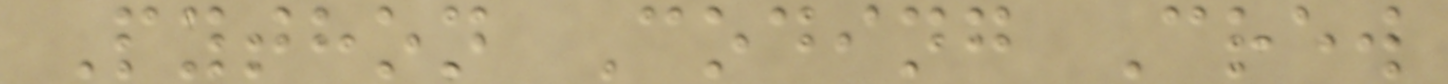Python Coding Crew
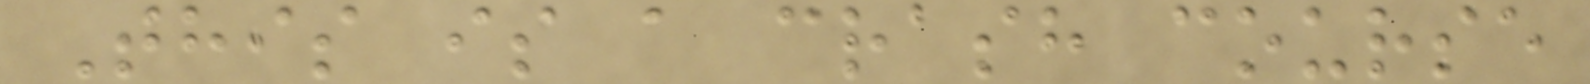This is a crash course
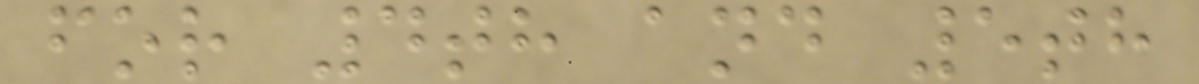for 4th and 5th
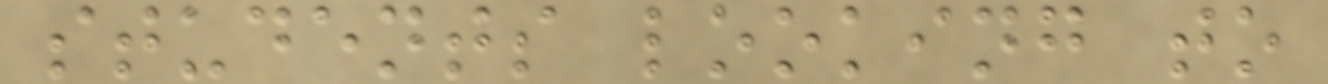students looking to
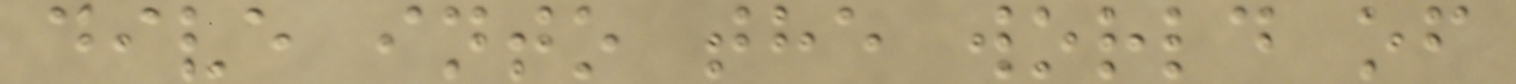dive into the world of
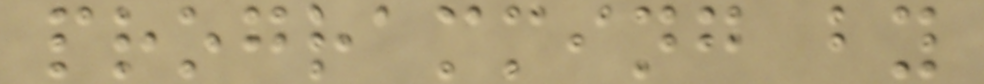programming by
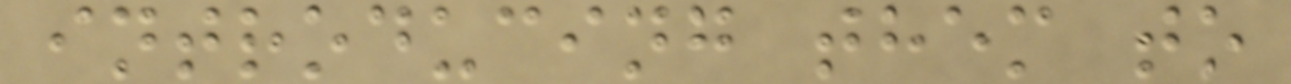introducing them to
